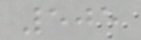505
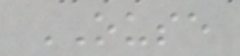OUSE
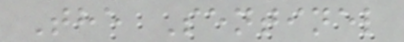The Sentinel
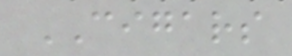CIGARS
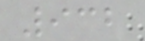932
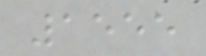1555
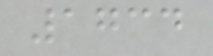1734
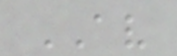AV
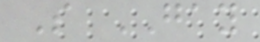S GAY
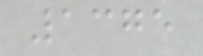1375
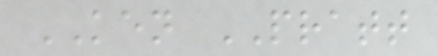KEN PRATT
